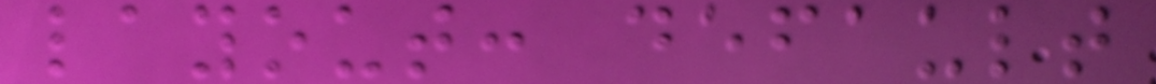layout: default
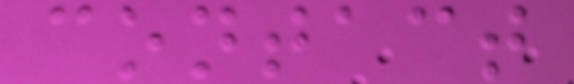contact
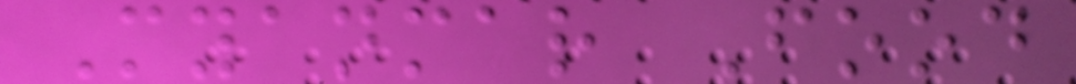Myanmar Food
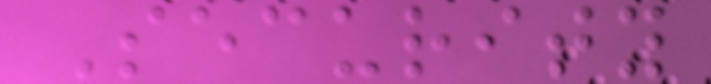Security
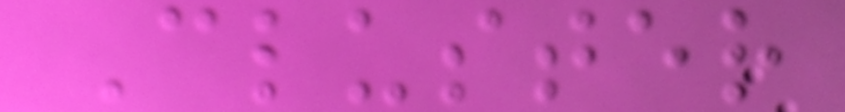Cluster
